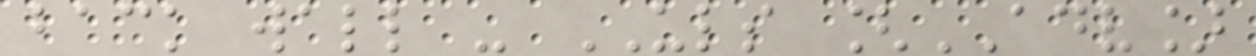back wall - ULS [ADV]
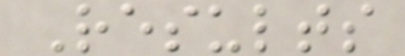Results
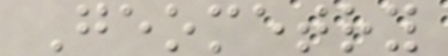Geometry
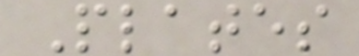Plates
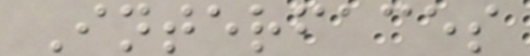Interfaces
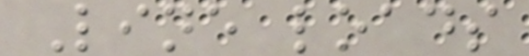Line loads
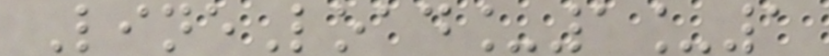LineLoad_1_1
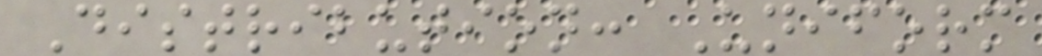Distribution: Uniform
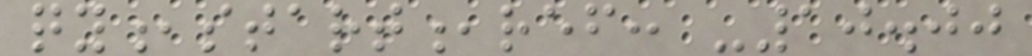qy,start,ref: -10.00
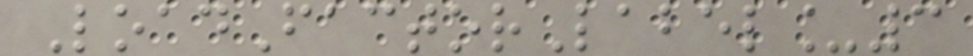LoadFactorLabel_3
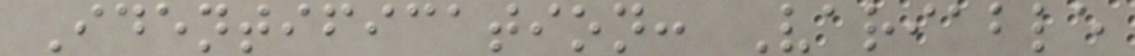Identification: Variable
